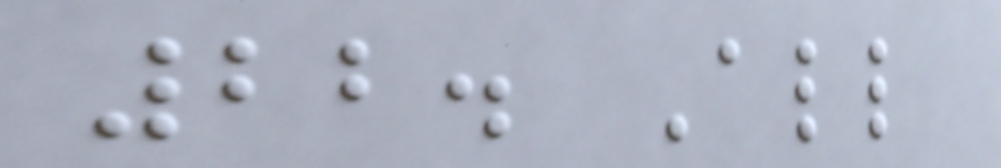22. All
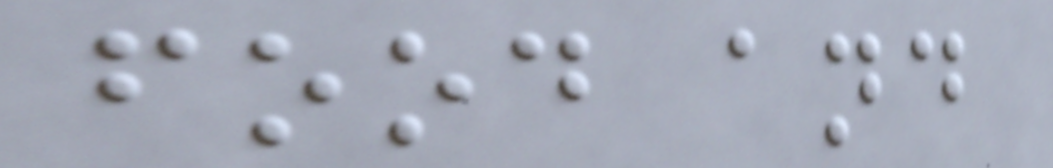food and
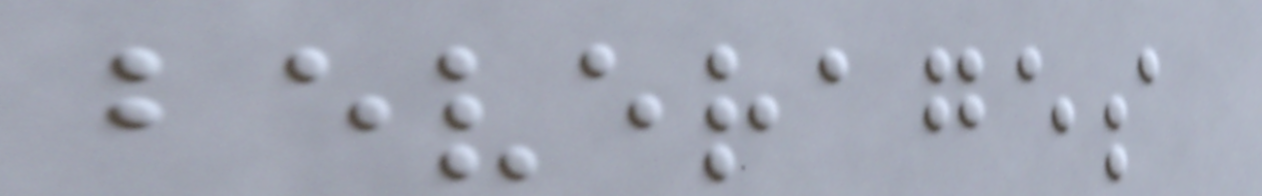beverages
